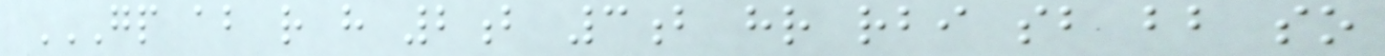GP AB R H 2B 3B HR RBI SB BB SO
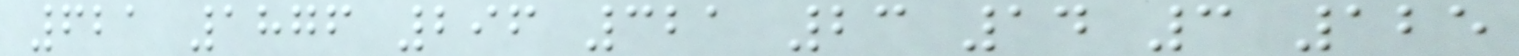621 1876 296 321 23 14 3 125
